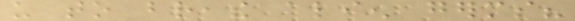us to breathe alien germs?
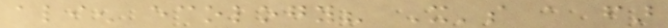alien ecology? It's a far
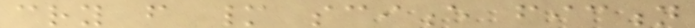cry from many science fiction
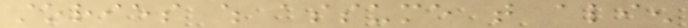stories which assume that alien
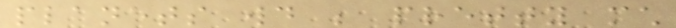planets would be pretty much
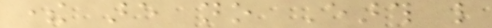there are no Earth like
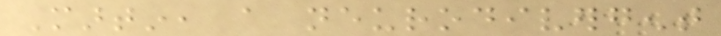Martin, a neurodivergent
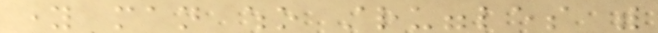young man who struggles with
